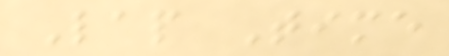Lap Time
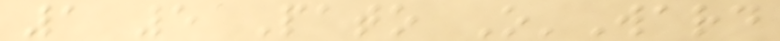1 5 Pato O'Ward
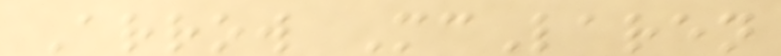Arrow McLaren
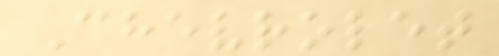Chevrolet
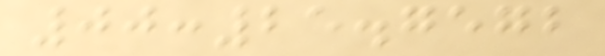00:25.7572
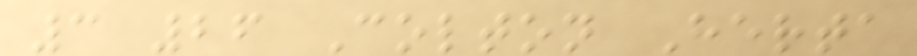3 26 Colton Herta
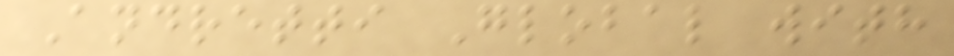Andretti Global with
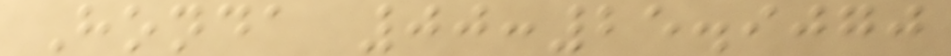Honda 00:25.9070
